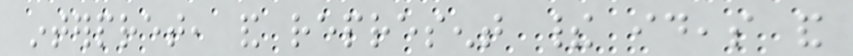interpret, and represent their ideas and
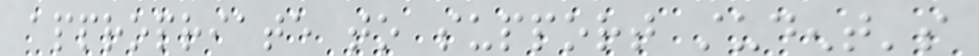appropriate to support student's
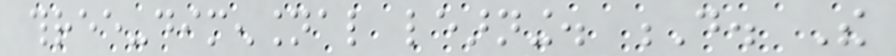three-dimensional learning. D. The
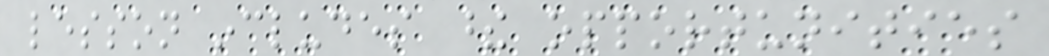lesson includes these opportunities
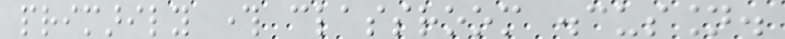primarily through classroom discussion.
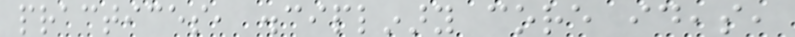practices, disciplinary core ideas,
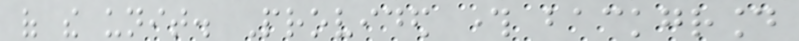of the unit. Provided through background
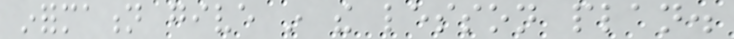information give in the lesson plan.
